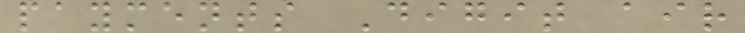payments Digit air
